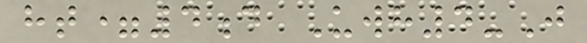ht=4d Uwh4-J
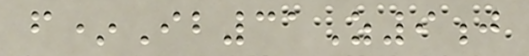f*Ib31Z9j
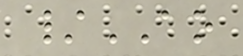/AO
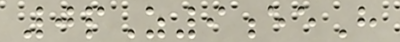0pZ9eeH
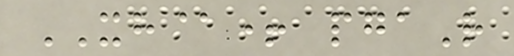XH@+ pgaR
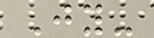Jy-
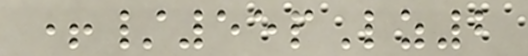+/55pLz2
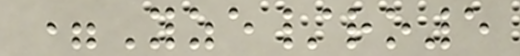=Yze/ro5
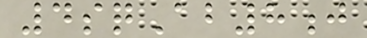4sqAb8j
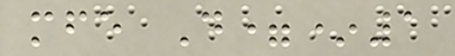mfe D=*1
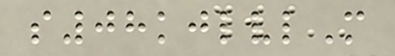s08kjlvlM
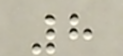8
